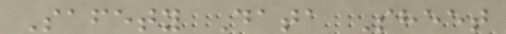Safety Data Sheet
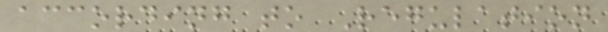according to Regulation
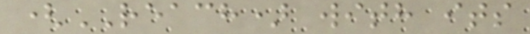(REACH) with its
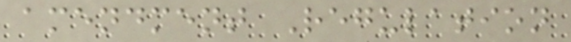amendment Regulation
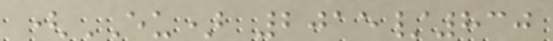(EU) 2015/830
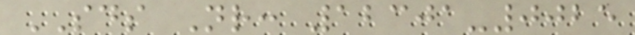SDS Nr: 12301-0025
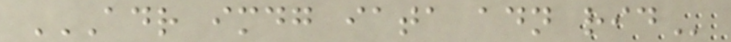ADR IMDG IATA ADN RID
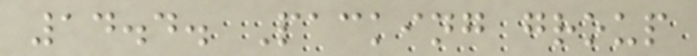14.4. Packing group
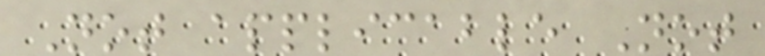Not applicable Not
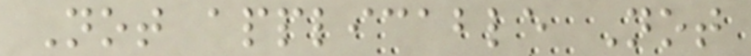Not applicable Not
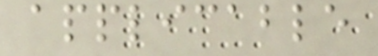applicable
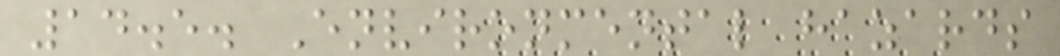14.5. Environmental hazards
